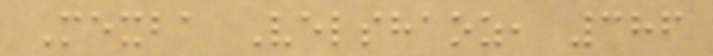Mexba Velshaoz, 386
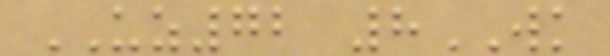UZ72 8WK
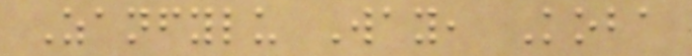Zanfylu Way, Koba
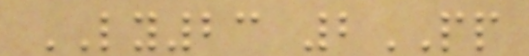LY23 2PP
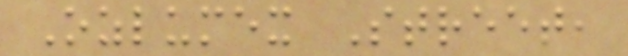Ozlumex Street,
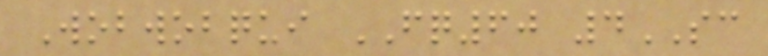Wobwobqui FQ60 4SC
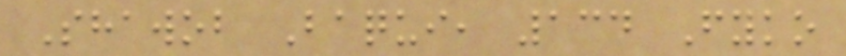Shawob Baqui, 134 Fyko
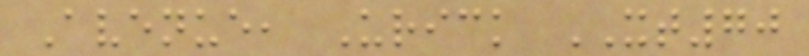Avenue, Urick XT70
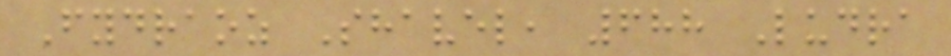Fydraoz Shavel, 688 Ludra
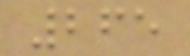265
